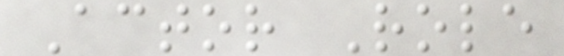Actor Role
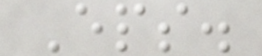Eps.
